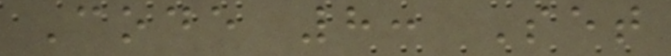Code 8: Set
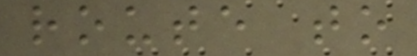route to
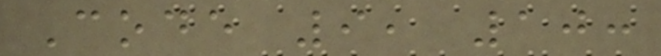Code 9, 10:
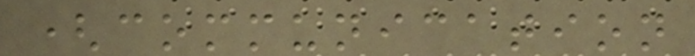(communication
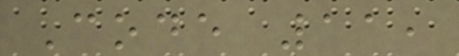Code 11,
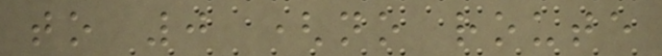to 0 (no route
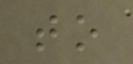to
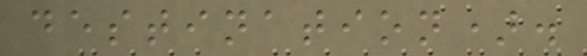destination).
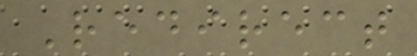Redirect
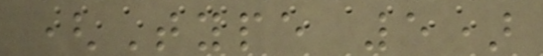(Type 5)
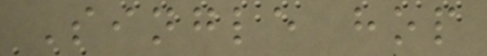Single hop
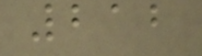212
